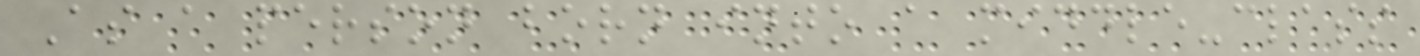As a person born into a middle-class
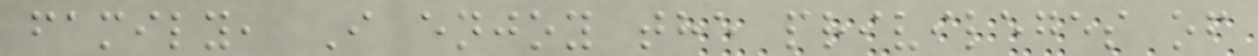family, I enjoy the privileges of
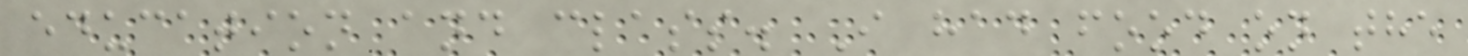education and class. I had food on the
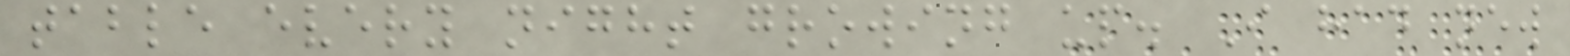table every night growing up. I had new
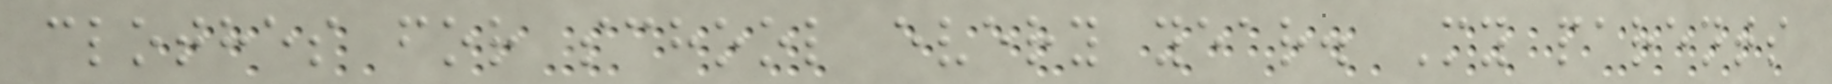clothes for school every year. My parents
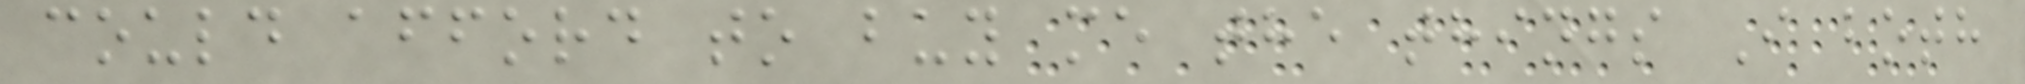could afford to buy me the things I both
